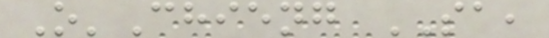O'Chieng SA,
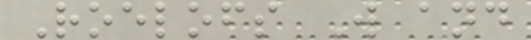Roelofs W and
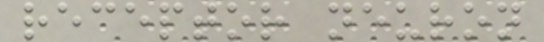receptor neuron
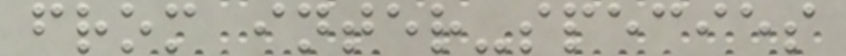from inter-species
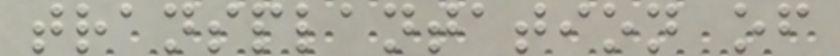transplantation of
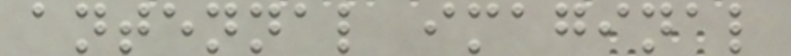antennal imaginal
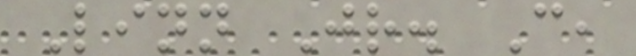Linn Jr. C,
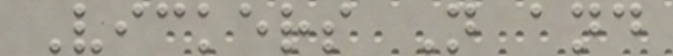Vickers N and
